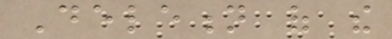Deletion of the
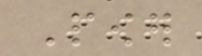Power
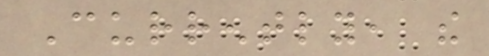Currently, the
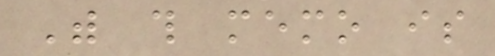With this memo is
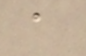a
